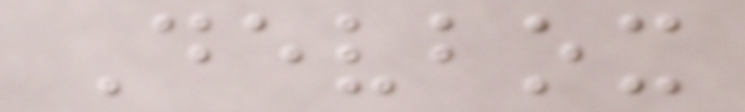Devbox
